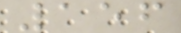156
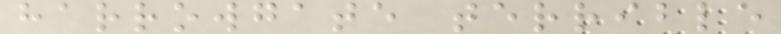harrowgate terrible
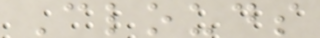Clouds
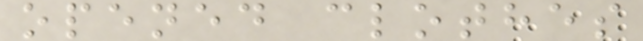opened clothes
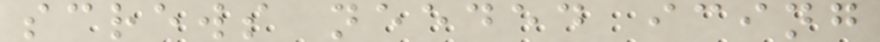screws needed icing
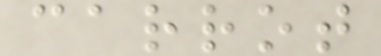carrot
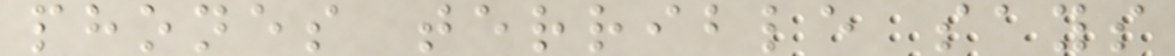phones terrible says
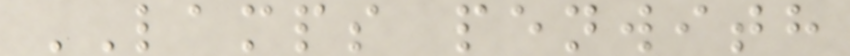LAMPS penwith
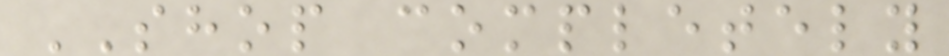SHOP completely
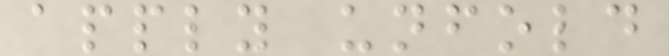apply unfold
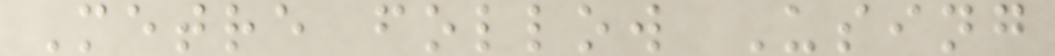Metre follow Using
